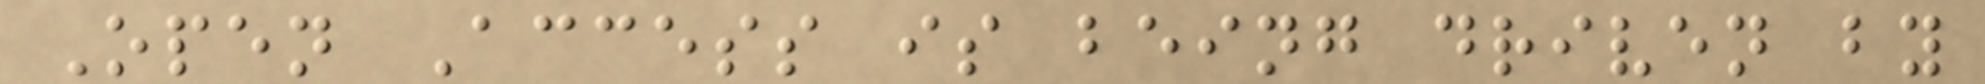Open Access is being driven by
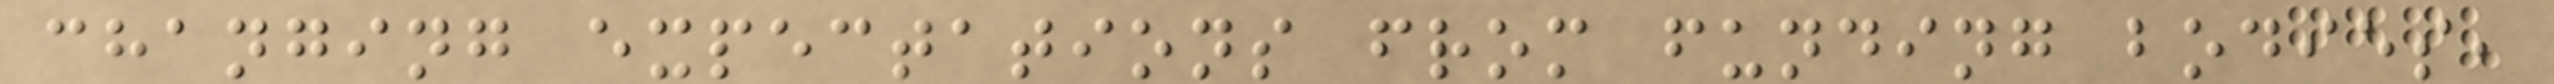changing expectations from funding bodies,
